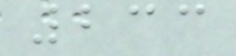233
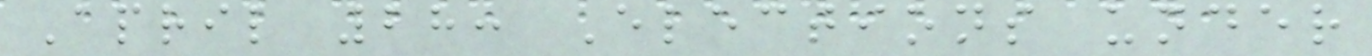April 28: Elections under
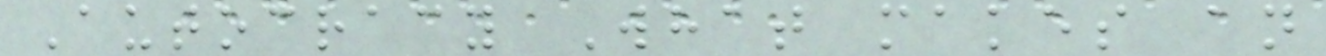Autocracy What makes an
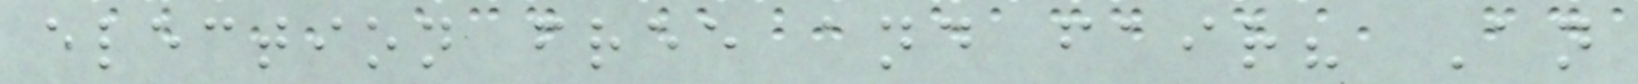election free and fair? An
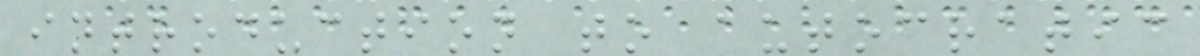introduction to autocratic
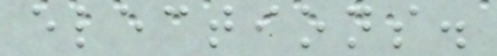elections.
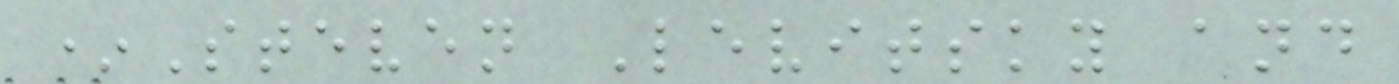*Steven Levitsky and
